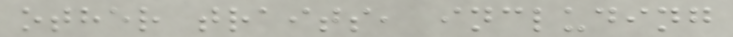other traits, including
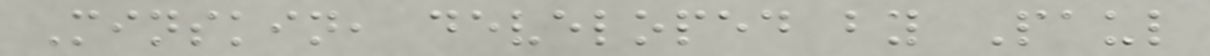Minskin, developed by Paul
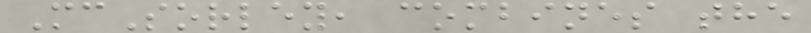McSorley, combines the
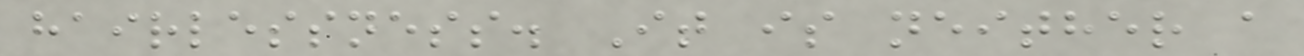hairlessness. It is neither a
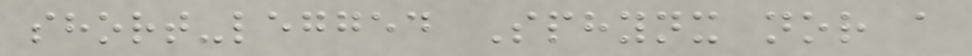short-legged Sphynx nor a
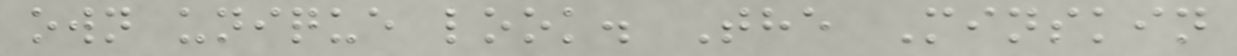own unique look. The Minskin
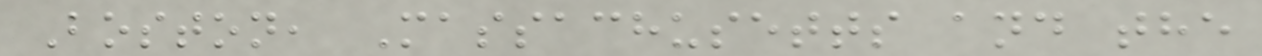Boston, Massachusetts and the
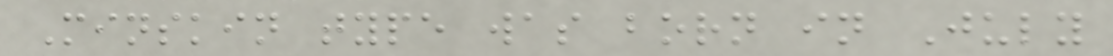Minskin type was born in July
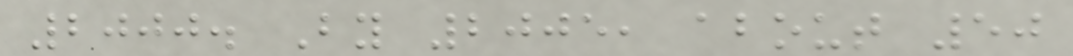2000. By 2005, about 50
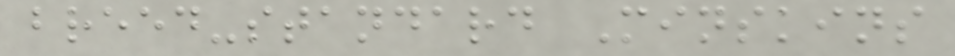breed-standard Minskins
